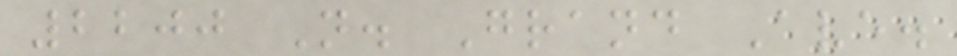2200 N. Grand Ave.
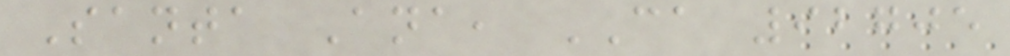Santa Ana, CA 92705
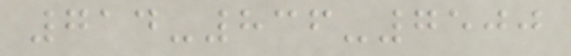714-836-7500
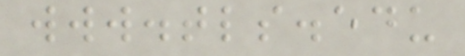www.tls.edu
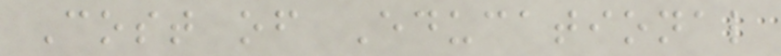Cost of Educational
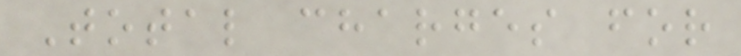Total charges for
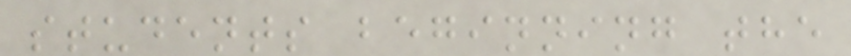students beginning the
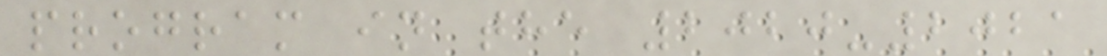program in the 2020-2021
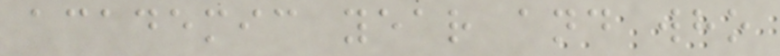academic year and who
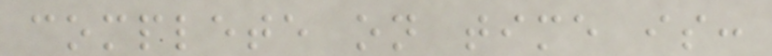complete on time is:
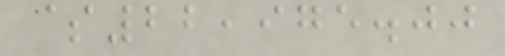$22,975.00
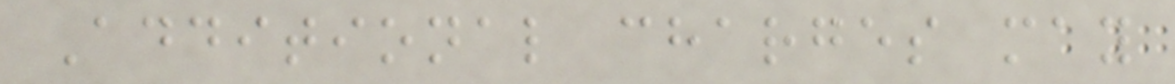Additional charges may
